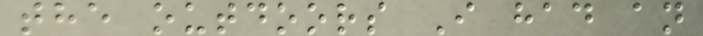the outdoors I had an
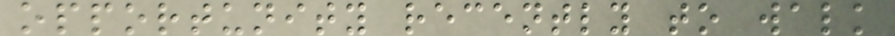opportunity recently to walk
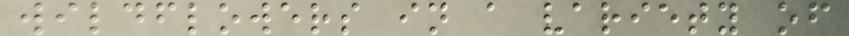wildflowers in a variety of
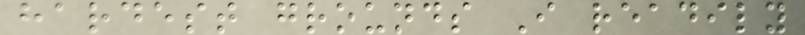hardest grounds I readily
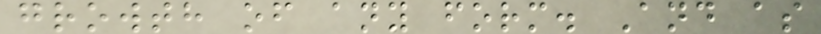growth of any form. And as
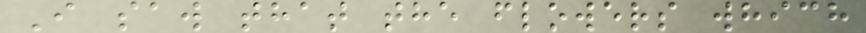I saw that the flowers which
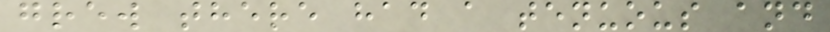grew there had a tenuous and
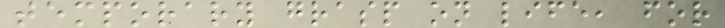temporary grasp on life, for
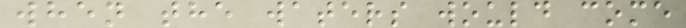when the waters would come
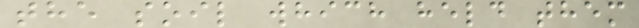the soil which held them
